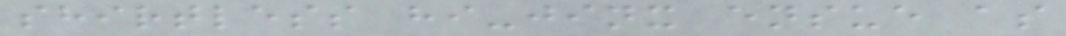shirtless hi-jinx ensue as
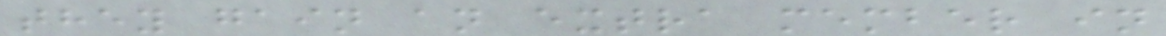they gain an extra member in
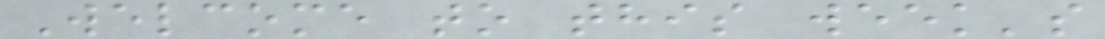Welcome to this week's
